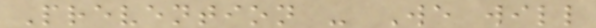Prevention - We will
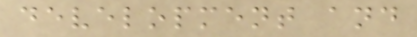development and
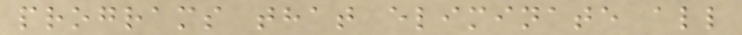programs that eliminate all
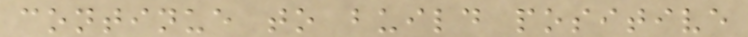continue to build positive
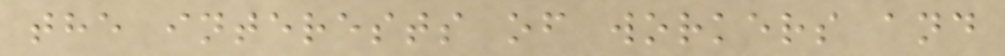the interests of workers and
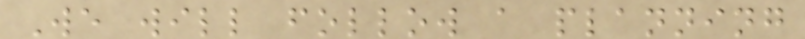We will follow a planning
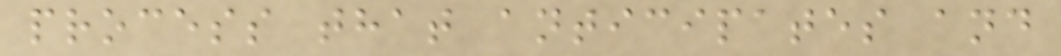process that anticipates and
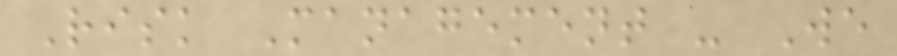Risk Management - We
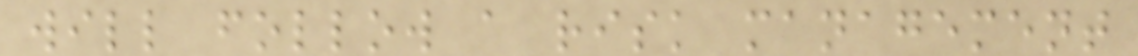will follow a risk management
